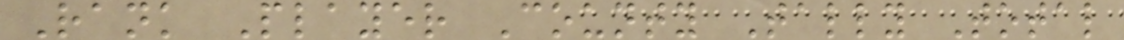Rank Player County Tally Total
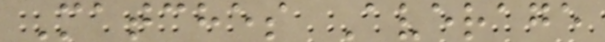Matches Average
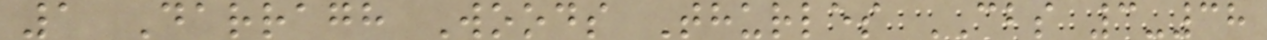1 Darragh Woods Thurles CBS 3-38
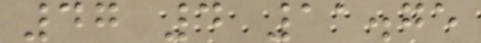47 4 11.75
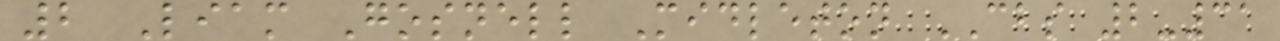2 Liam Gosnell Midleton CBS 2-31
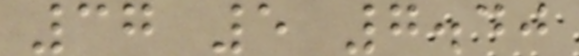37 5 7.40
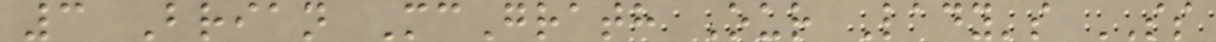3 Brian McGrath Our Lady's SS
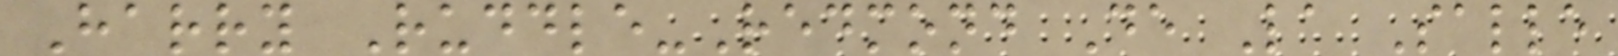Harry Ruddle-Redmond De La Salle
